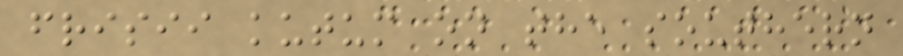frisii kutum on the southern
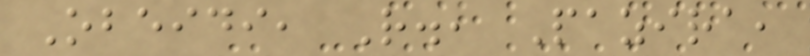Obeidi, R., Pazira,
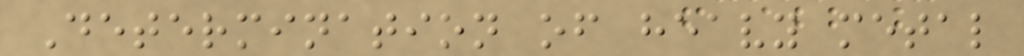Determination of heavy metal
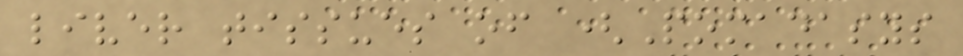liver tissues of (Pomadasys
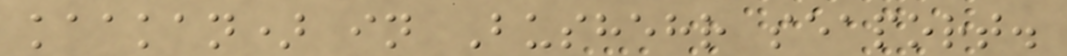kaakan) in Bushehr seaport.
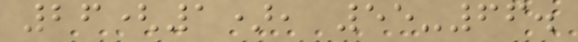26(1), 55-66.
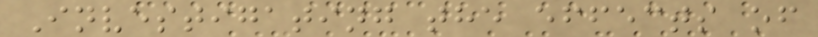Investigating the effects of
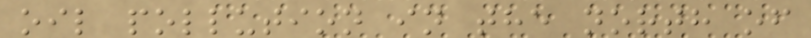oil pollution in the north of
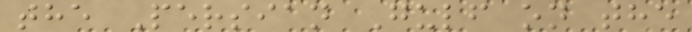the Persian Gulf on the
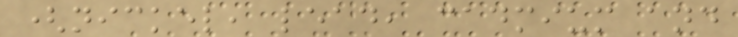(nickel, lead, cadmium and
